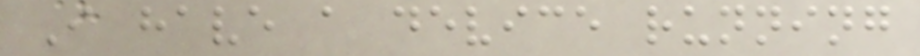I have a device running
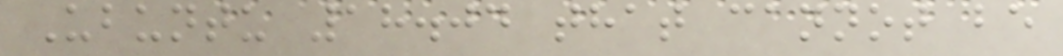Ubuntu 18.04 that cannot be
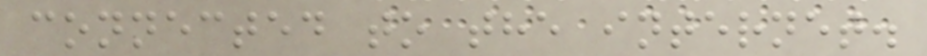connected to the internet.
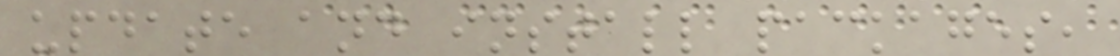update and install packages,
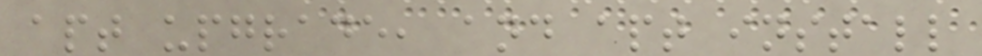apt upgrade, and apt install
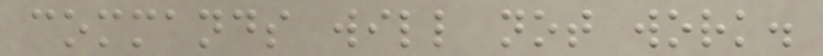commands will not work.
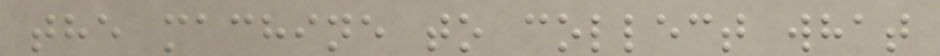the machine to collect what
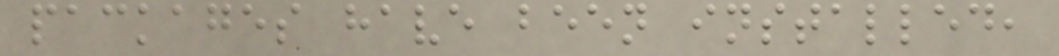packages have been installed,
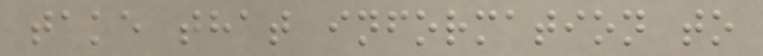take that information to
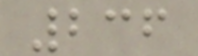236
